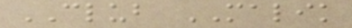CLUB MALIK
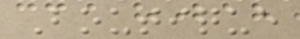Boutique
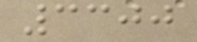3300
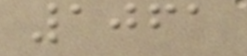1061
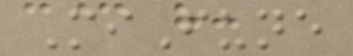MiFune
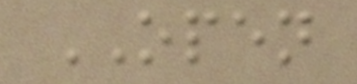OPEN
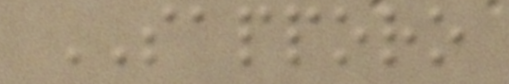SAPPORO
